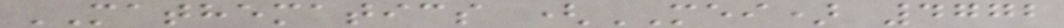MATHEMATICS (MEI) 4772
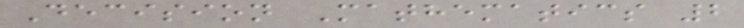Decision Mathematics 2
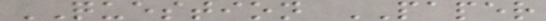QUESTION PAPER
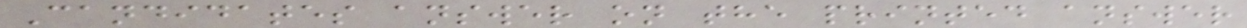Candidates answer on the printed answer
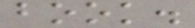book.
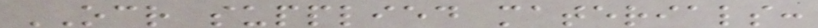OCR supplied materials:
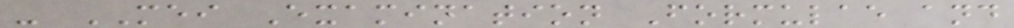- MEI Examination Formulae and
